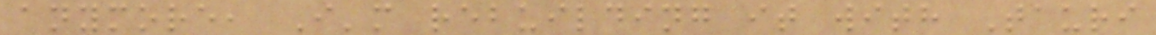anymore, I'm rebuilding it with Tauri
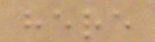here
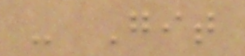- Git
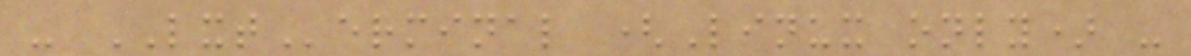- LXTerminal (Linux only) -
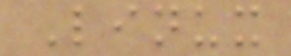Linux
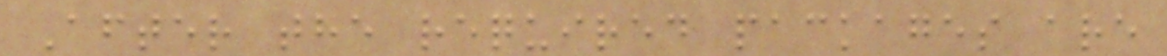After the required packages are
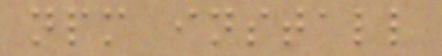npm install
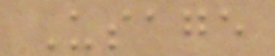Usage
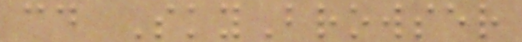cd SkyBrowser
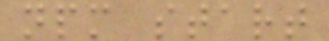npm start
